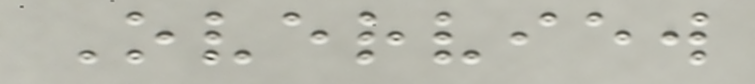Overview
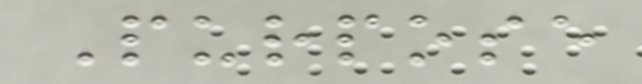Purpose
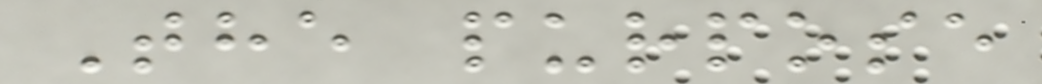The purpose
